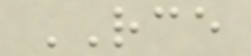RCE
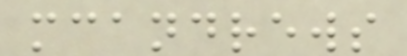mcandrews
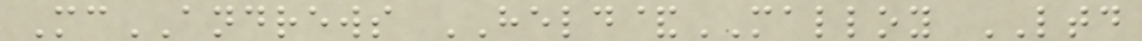McANDREWS HELD&MALLOY LTD
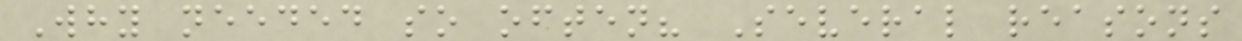Why needed so often? Several reasons
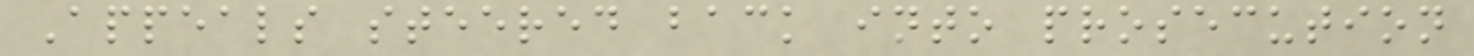Appeals steered back into prosecution
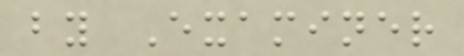by Examiner
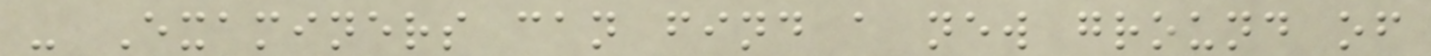- Examiners can find a new ground of
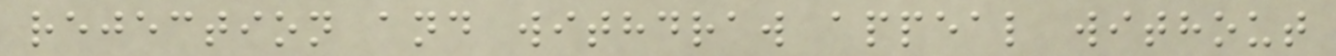rejection and withdraw appeal without
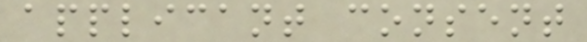applicant consent
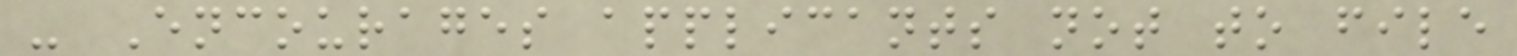- Encourages applicants not to file
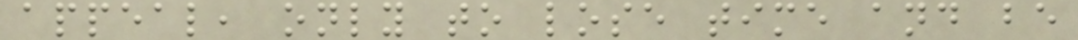appeal, only to lose time and be
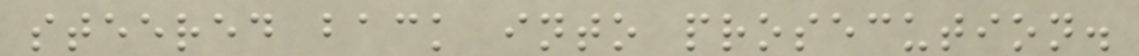steered back into prosecution.
